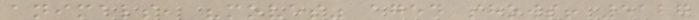animals, "moves" aged shows! 5127
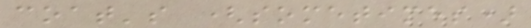coat's (sometimes)
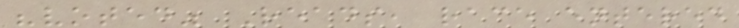"voted" Reads, race entered
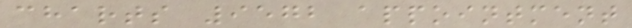charts 9572 appointment
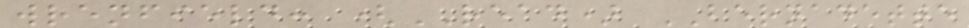wrenfield: (READ) BERNADETTE
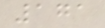171
